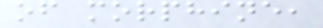of morphine,
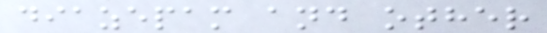diazepam and other
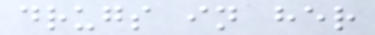drugs in her
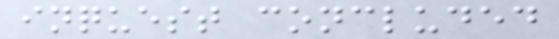inquest concluded
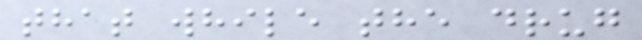that while the drug
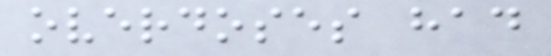overdoses had
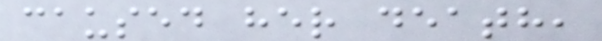caused her death,
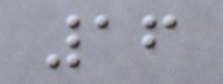16
